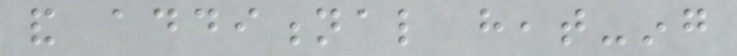and additional heat-ing
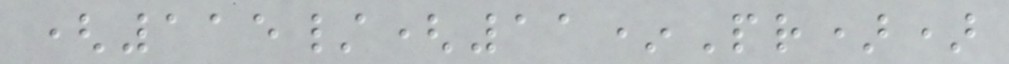(115/(11*Pr))
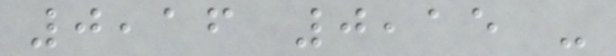0,16 0,15 -
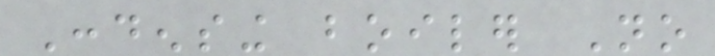Condensing boiler No
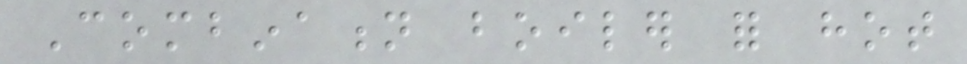Combination boiler for hot
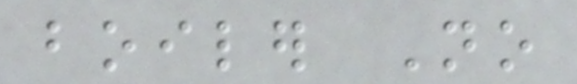boiler No
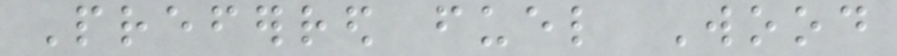Preferred fuel Wood
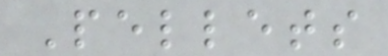Pellets
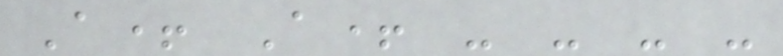A+ A+ - - - -
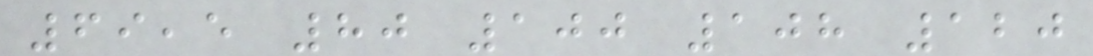69,5 80 100 108 120
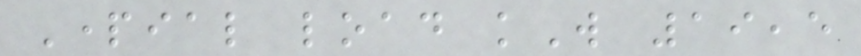Partial load kW 19,5
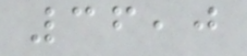36,0
